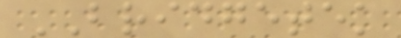BRIDGETEK
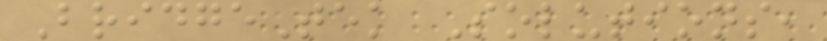BridgeTek Solutions,
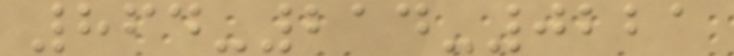864-214-0221
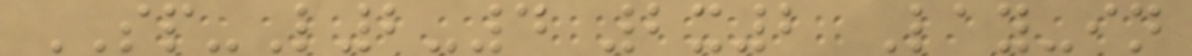SP-L2-4 2x2 Lay-in
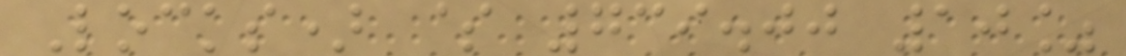Locks) $ 739.00 10%
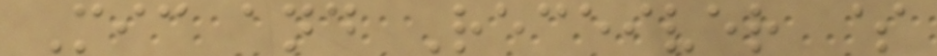Mic and Receiver $
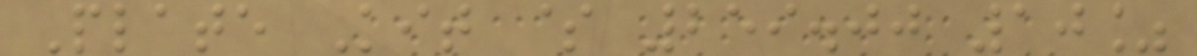Plate Kit $ 259.00 10%
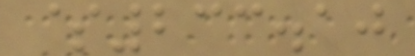$233.10
